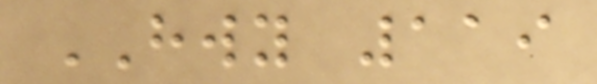HWY 119
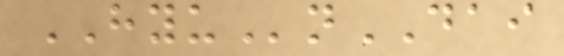HYUnDAI
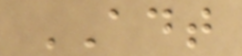ADT
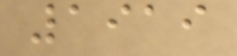1919
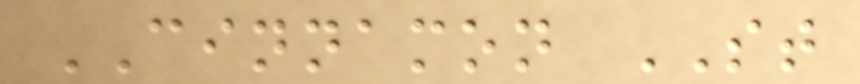CINNAMON ST
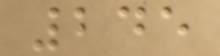245
